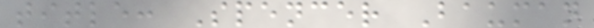title: Spencer Bauman
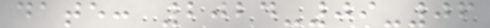date: 2024-09-06
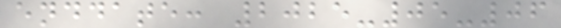enddate: 2025-05-06
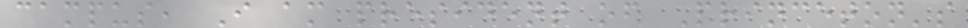campus, I am president of Princeton's
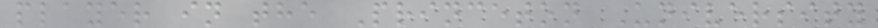player in the Princeton University
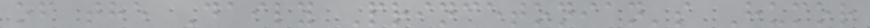of the Daily Princetonian's Humor
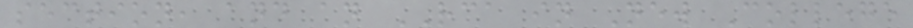section, and an RCA in New College
